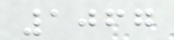1067
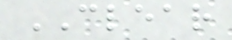CLEAR
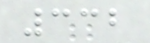332
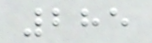285
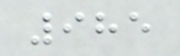985
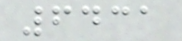6431
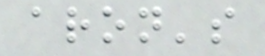aron's
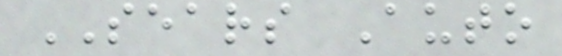SEARS Auto
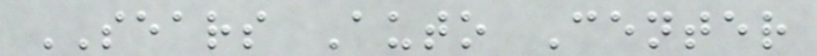SEARS Auto Center
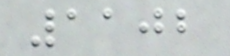1102
